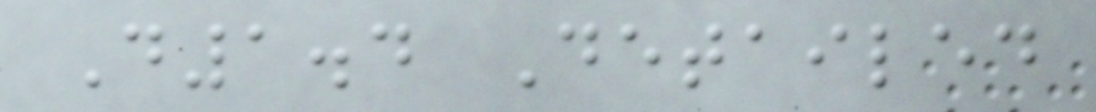D1.4 Detailed
